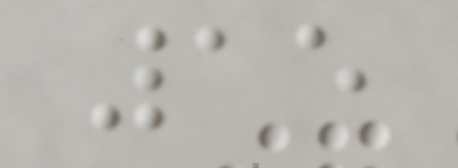15
